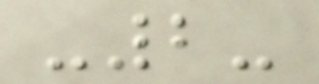-2-
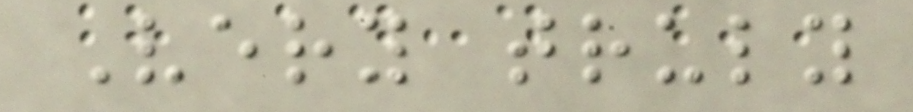Very truly
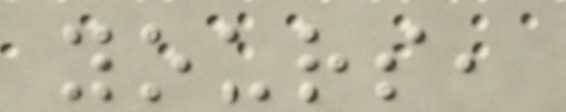yours,
